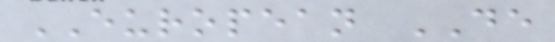EUROPEAN DE
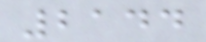2144
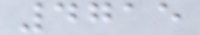4715
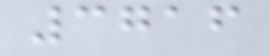3716
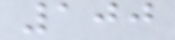100
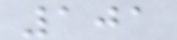101
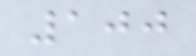100
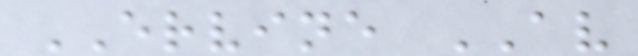ERVINE AV
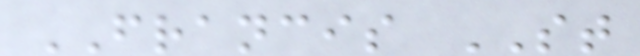FRANCIS ST
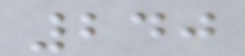240
